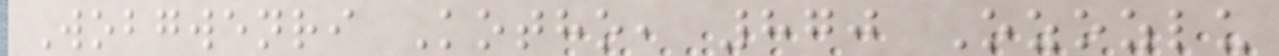Wobgwenri Kotho, 870 Ozozlu
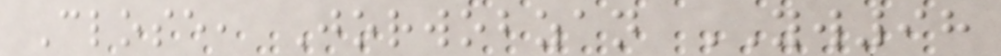Close, Jorwobzan YW98
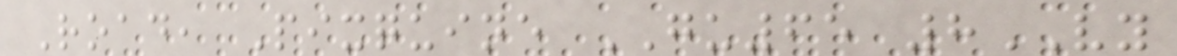Road, Pixquine GU65 8VY
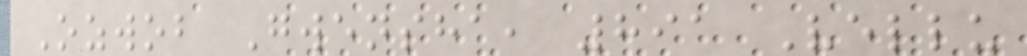Ozwob Gwensha, 891 Vellu
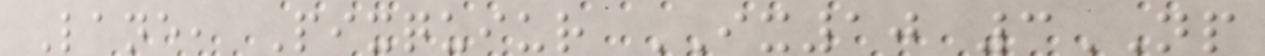Lane, Pixquiur IX10 3NP
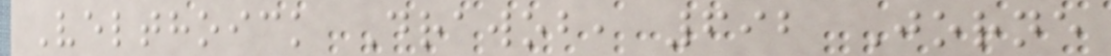Velthoick Drawob, 692 Jorne
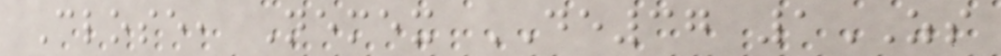Close, Nemex DE37 1ZS
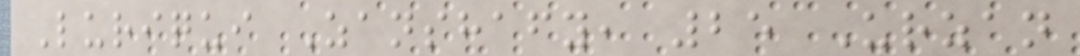Luriqui Zanshafy, 25 Urzan
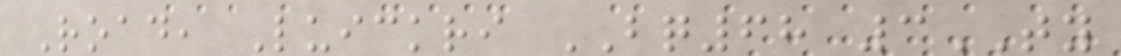Road, Luickri BQ68 3TY
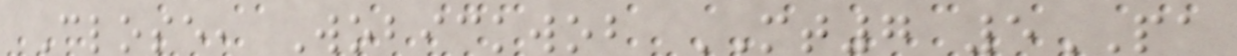Close, Wobickwob MT7 5PA
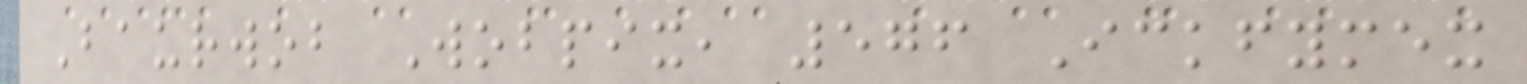Baurwob Wobpix, 576 Ickfymex
